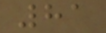81
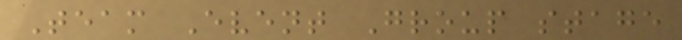Team Event Group stage
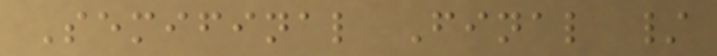Semifinal Final /
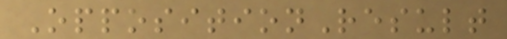OppositionResult
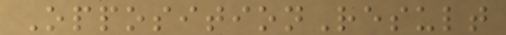OppositionResult
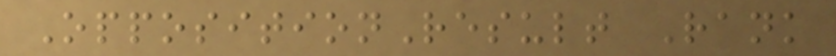OppositionResult Rank
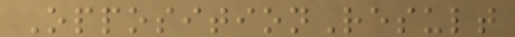OppositionResult
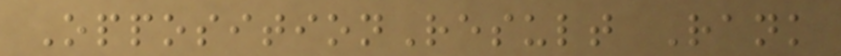OppositionResult Rank
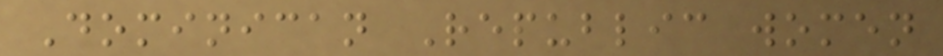Dominican Republic women
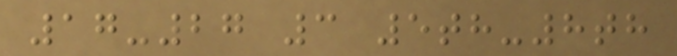17-27 3 5th-8th
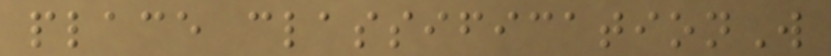place classificationW
